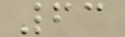63
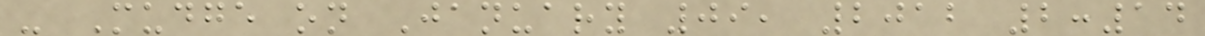- Mudge on January 09, 2012 2:14
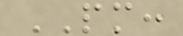PM:
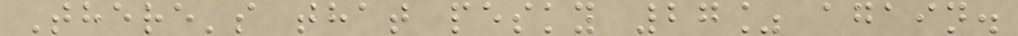There's that pesky 27% again.
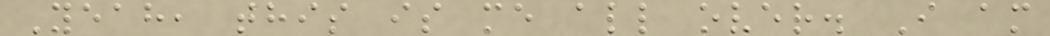Yeah, this is me all over. I am
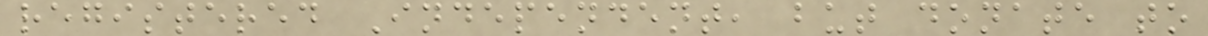registered Independent, but donate to
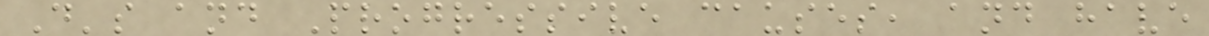D's and Progressive causes, and have
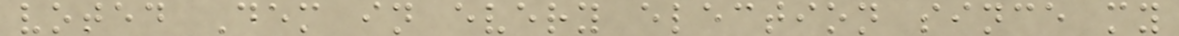voted Dem in every election since my
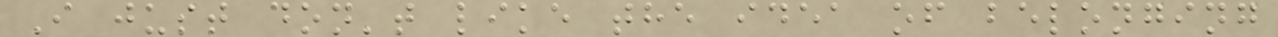I just don't like the idea of belonging
